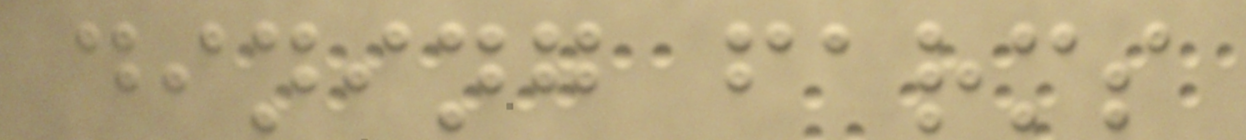dining farms
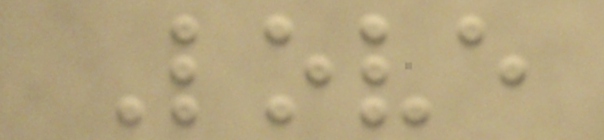Love
